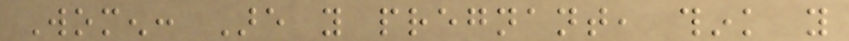Women: Are you pregnant, think you
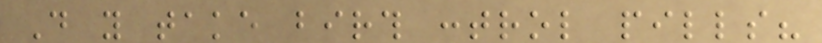Do you take birth control pills?
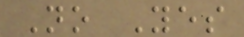No Yes
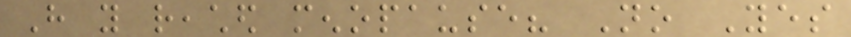Have you reached menopause? No Yes
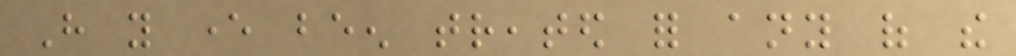Have you ever been treated for any of the
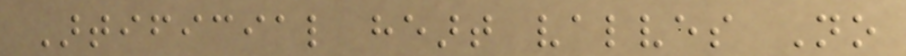Artificial heart valves No
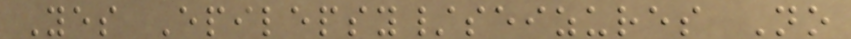Yes Epilepsy/seizures No
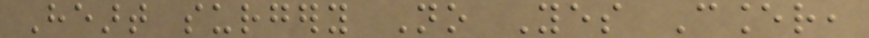Heart surgery No Yes Cancer,
